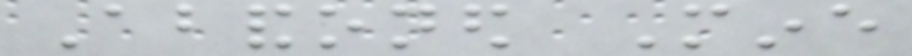Abandoned Mine
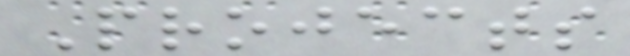Projects
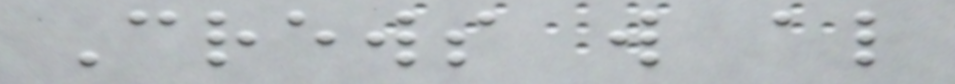Crews will also
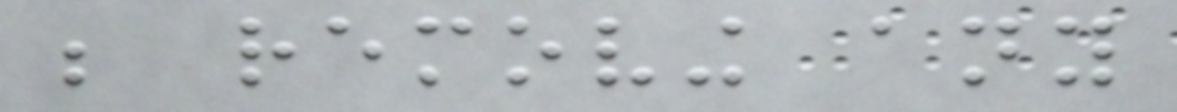be removing any
